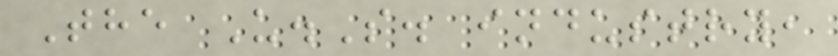The U.S. industry,
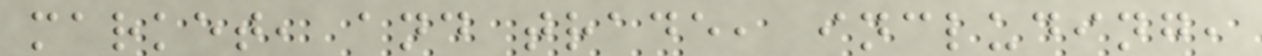market, and trade, including,
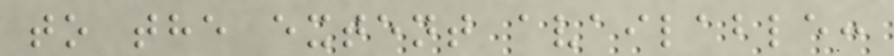to the extent available:
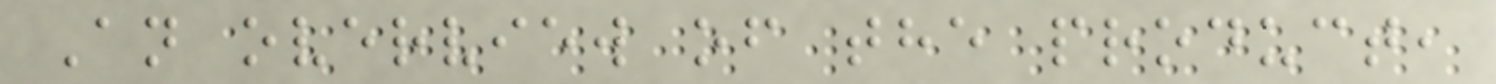An overview of the product,
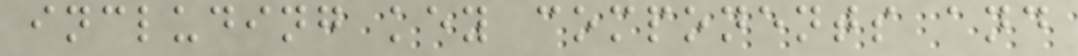including key components and
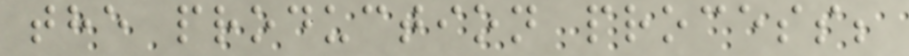the production process;
